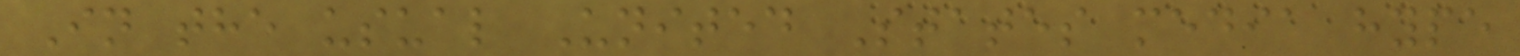In the usual United States media hype
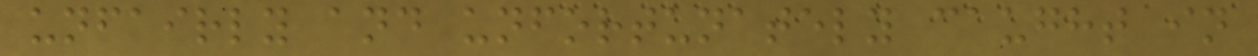unfairly and unfortunately caught in
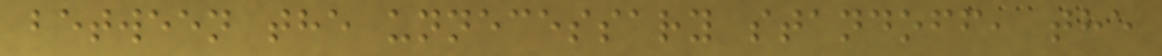between the unnecessary standoff, the
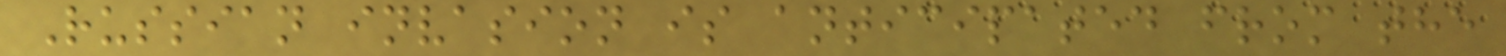Russian invasion is anticipated from the
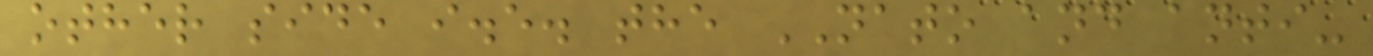other side i.e. the NATO and anti-
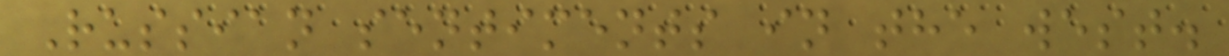Russian sentiments in the west.
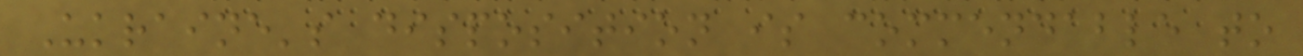Ukraine's disposition is commendable to
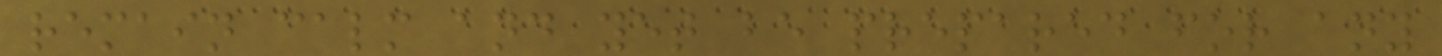remain calm and yet be prepared for any
